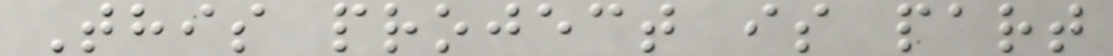This project is part
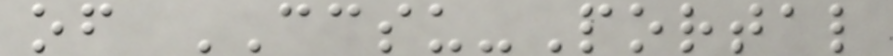of CCSU-Portal
